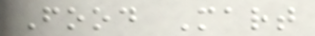Food Mart
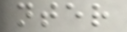nter
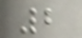2
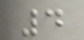4
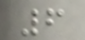6
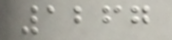1267
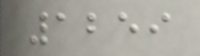1259
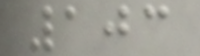103
